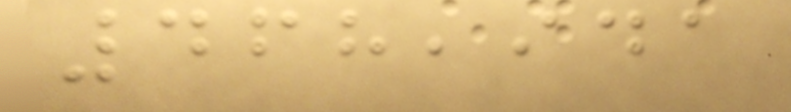468,941
